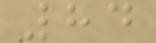84
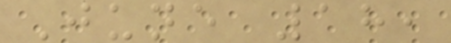June 18,
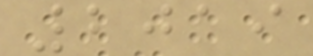2019
